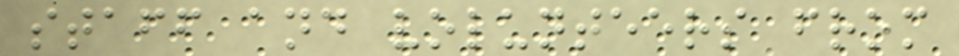staff and volunteers from
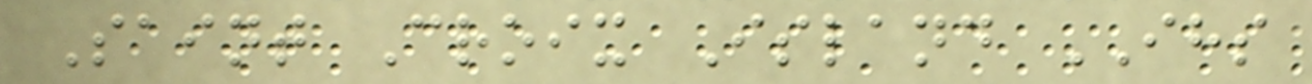Saint Croix Island IHS
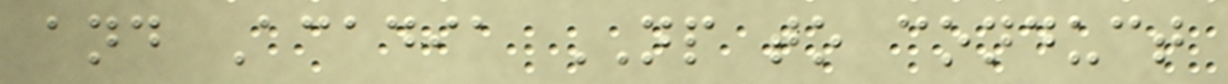and Acadia NP to conduct
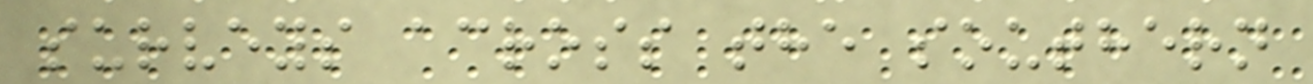surveys across the southern
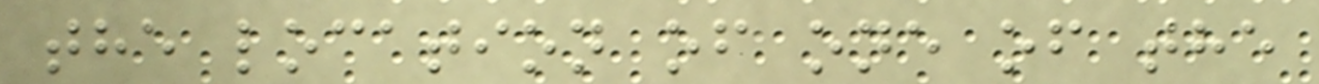the location of one of the
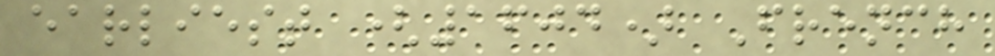earliest (1604) French
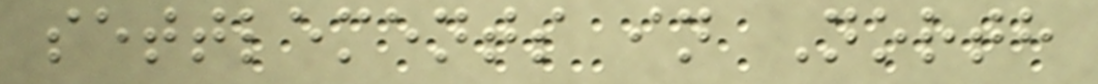settlements in North
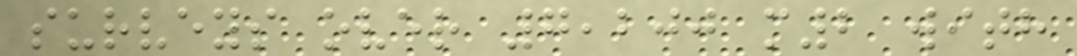surveys over 7,200 m2 with
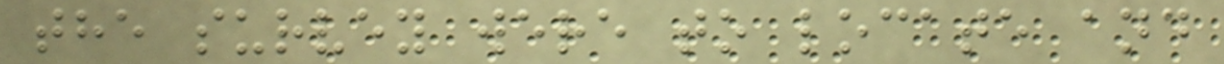the survey were to locate and
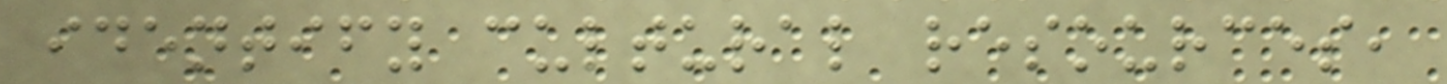identify cultural resources,
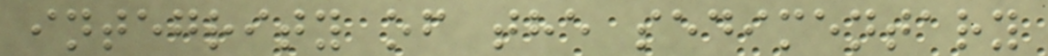integrity of the sedimentary
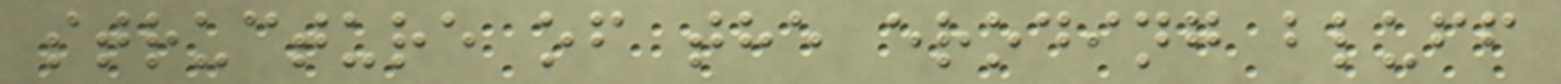structure of the eroding bluff
